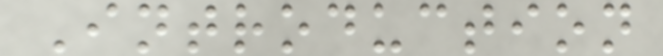Introduction
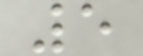5
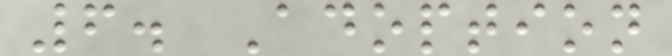6. Adoption
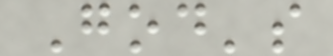God's
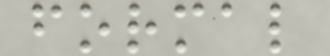formal
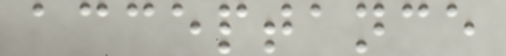acceptance
